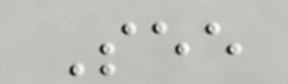See
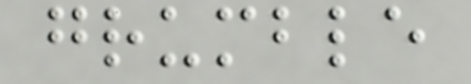grumble
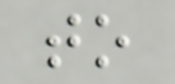to
